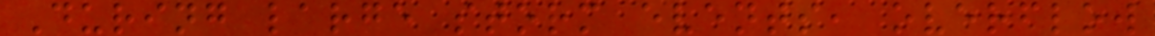During large storm events, overflow
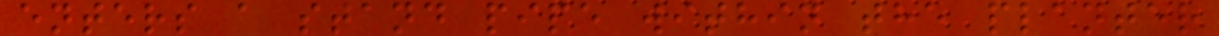enters a stand pipe within the planter
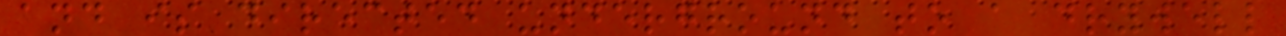and is directed underground to a drywell
